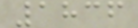1836
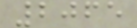2065
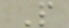P
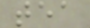tea
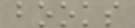books
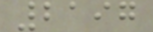2197
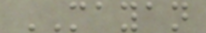MAYAN
